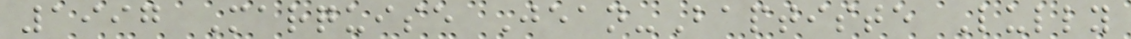1997 Marquise Jean-Baptiste Lully
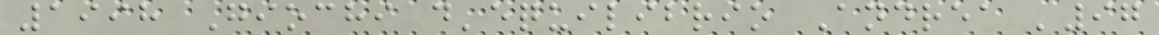1998 Giochi d'equilibrio Andrea '97
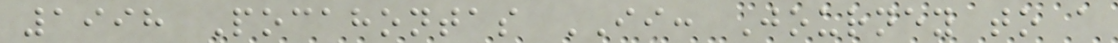1998 Pocahontas II: Journey to a
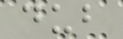dub
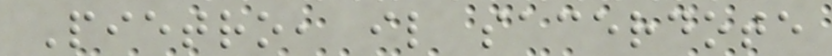Pietro, il sacerdote
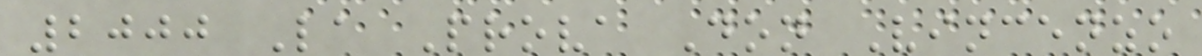2000 La Prova Don Vincenzo
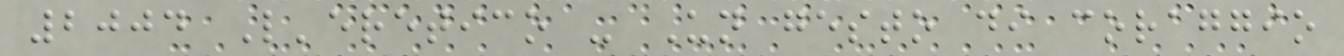2004 L'eretico - Un gesto di coraggio
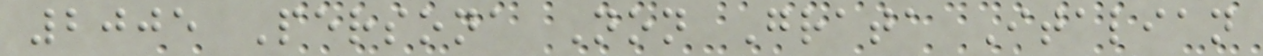2005 Persona Non Grata Italian
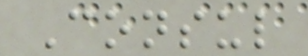Consul
